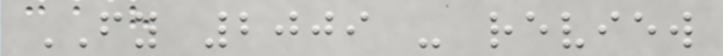FY 2009 - review
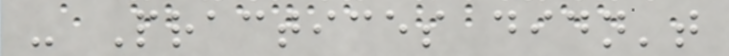- Practices didn't
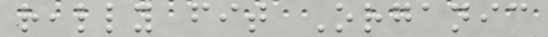really fit Organic
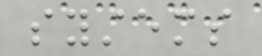systems
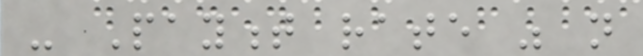- Payment rate was not
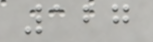127
